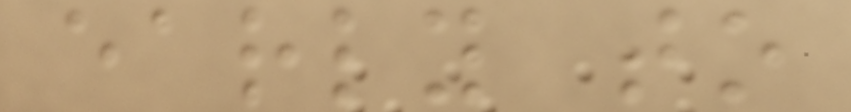early to
